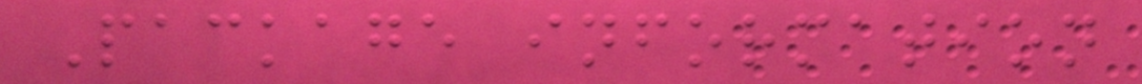Package information
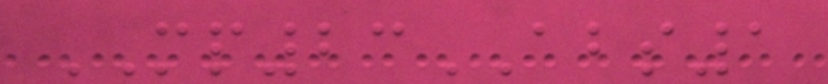MP23ABS1
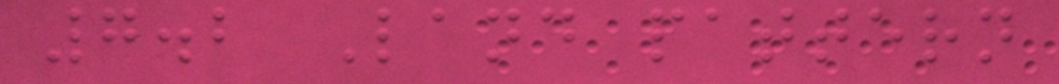7.2 Land pattern
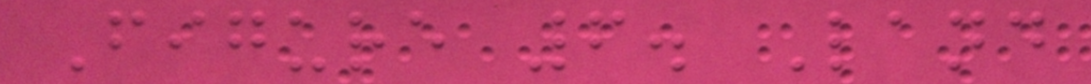Figure 6. Land
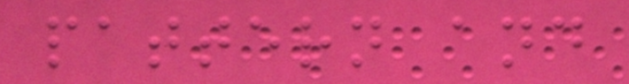pattern and
